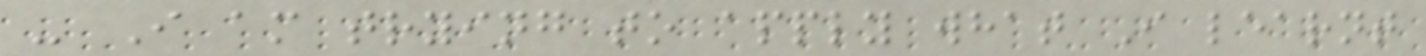- I am trying to apply what I learnt
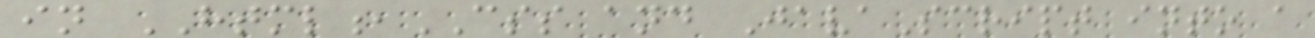in HTML,CSS and JavaScript into a
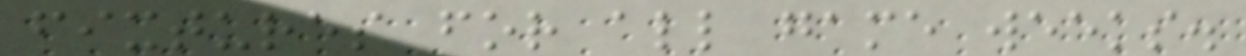fixtures for all game weeks.
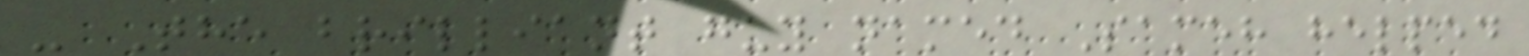- The brilliant guy named Sameh helped
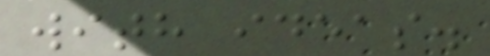with ideas.
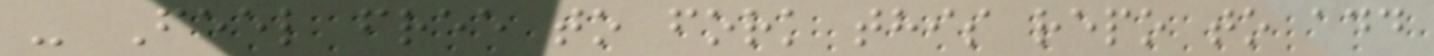- Feel free to fork this repo to add
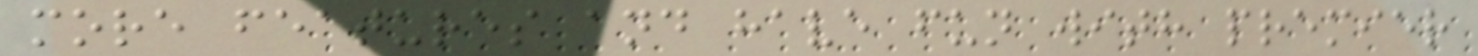more features and have fun with premier
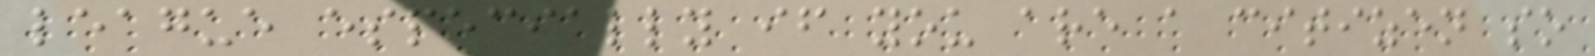league especially if you are a citizen so
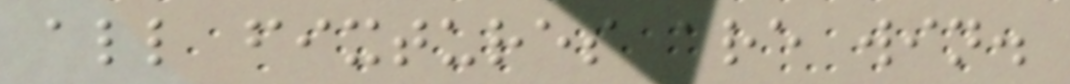all fixtures are win.
